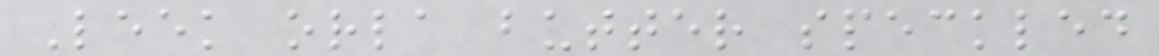Leek orla butter speckled
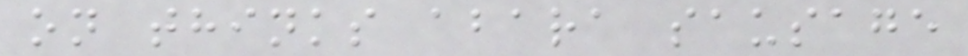on thinks abara sausage
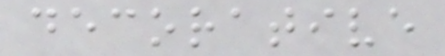decorative
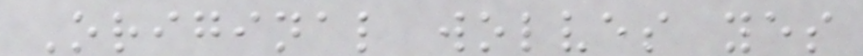Original wolves yes
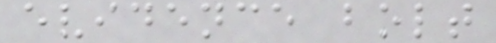evidence bolt
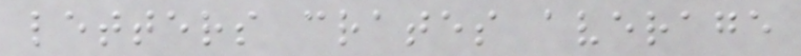letters crates average
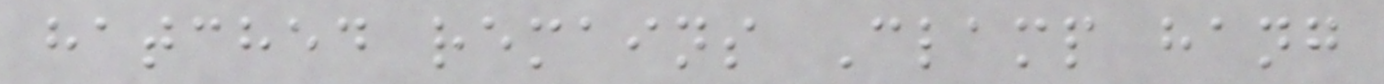hatched remains Clamp hang
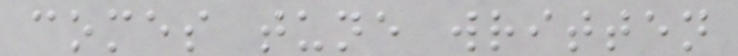comes tune written
